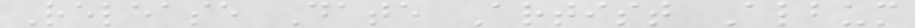Release Date Artist Album
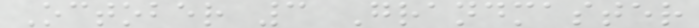October 3 Grandmaster
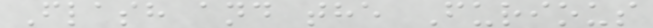Flash and the Furious
